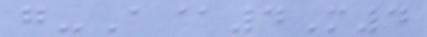g-A@4M4
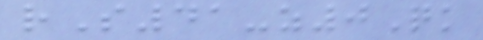rS41-z0Qk
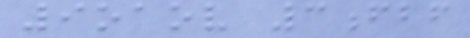9oaov 3fbf
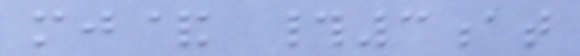mj& #3at
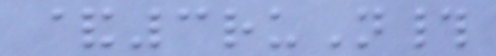&3ruN#
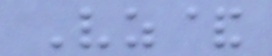Vz&
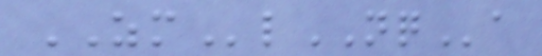ZMlNQa
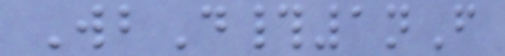WbD#1nF
